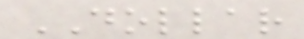DOLLAR
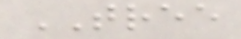TREE
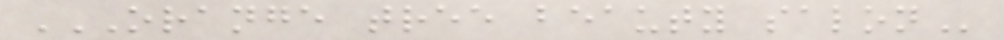ORANGE TREE BEAUTY SALON
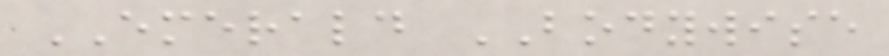EMERALD BODYWISE
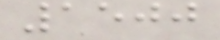1500
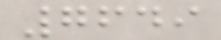7649
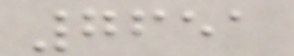7651
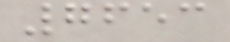7653
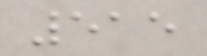515
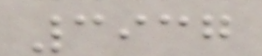3937
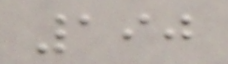190
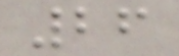26
